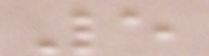5
